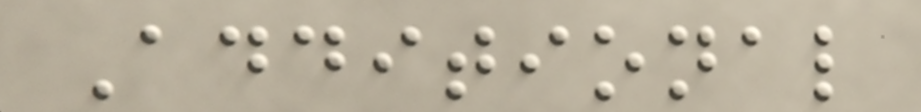Additional
